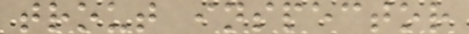trout inspector
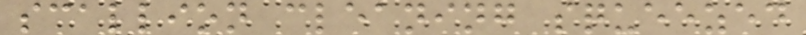scallion cleaning squeezed
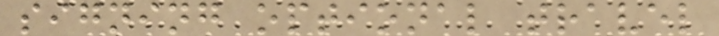signing optional travel
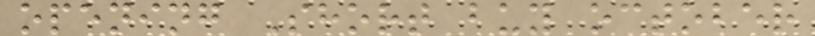opening Short buy october
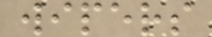wipers
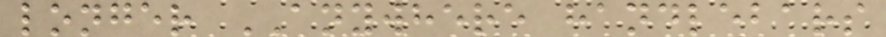longer ANYWHERE handlebars
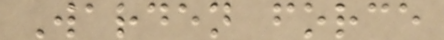Warden force
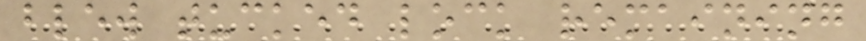blew tucked lock remaining
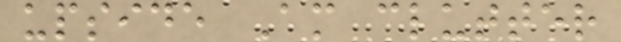upside Am clutter
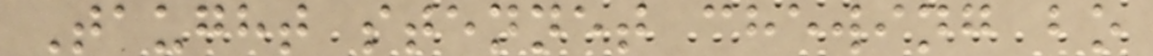Taught stennet chewing bo
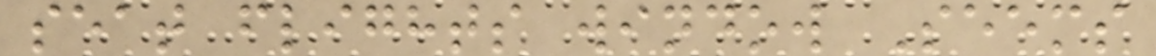seat flights window Seems
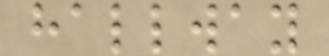hallway
